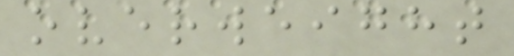overweight
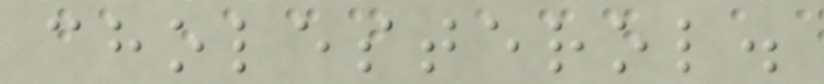cholesterol.
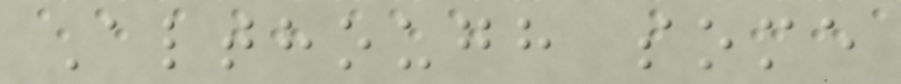Although some
